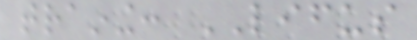training: LIFUS
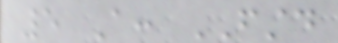5 A: FSTD
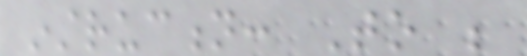instruction: To be
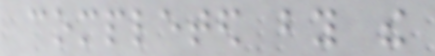completed by the
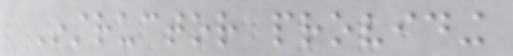Instructor providing
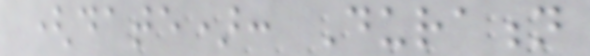(date): Duration
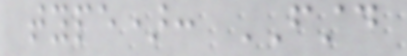type): FSTD
